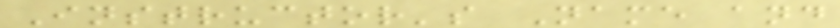Instructor's Name and
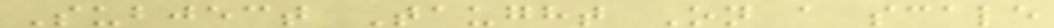Subject Taught On a scale
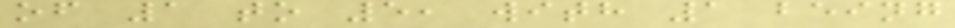of 1 to 5, with 1 being
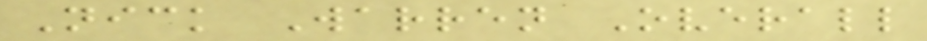Nick Warren Overall
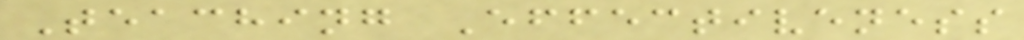Teaching Effectiveness
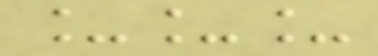___
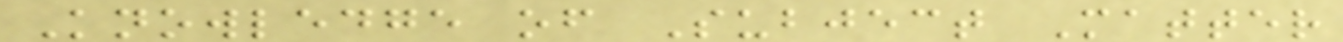Knowledge of Subject Matter
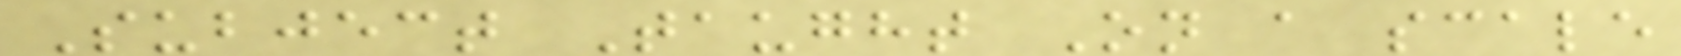Subject Taught On a scale
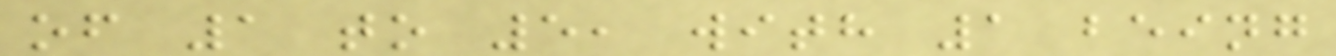of 1 to 5, with 1 being
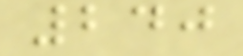240
